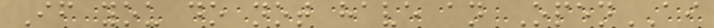If you do not have an OpenAI
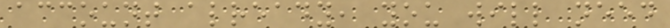account already, you will need
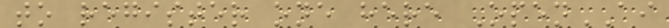to register one here OpenAI
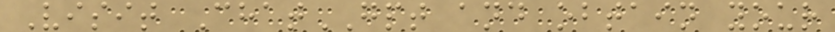Visit ChatGPT and obtain your
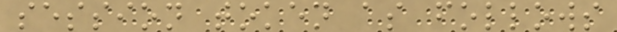session token as follows
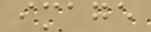image
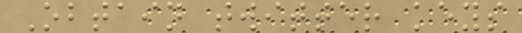Obtain twitter keys
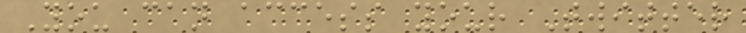You can access your Twitter
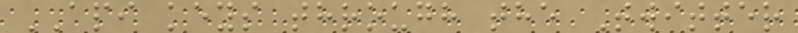API keys through the Twitter
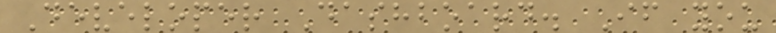Developer Dashboard. If you
